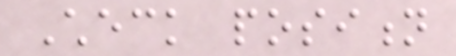Check position
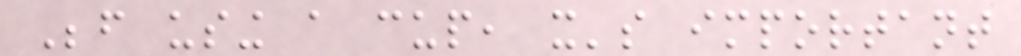Before using a cup, it's important
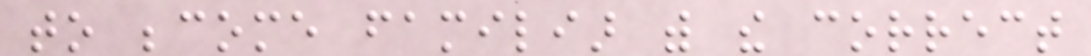to become familiar with the correct
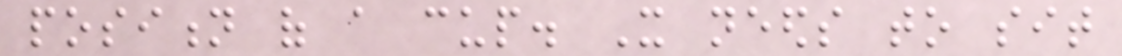position of a cup. It needs to sit
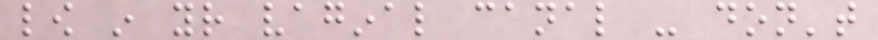low in your vaginal canal - don't
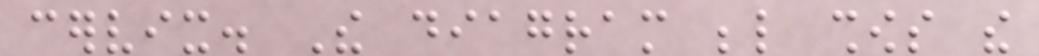cervix. The diagram below shows the
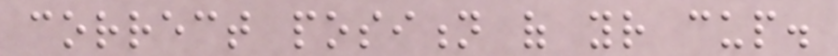correct position of your cup.
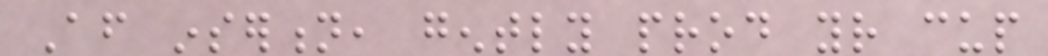After insertion, gently prod your cup
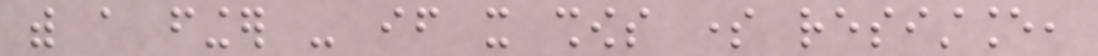with a finger - if it shows some resistance,
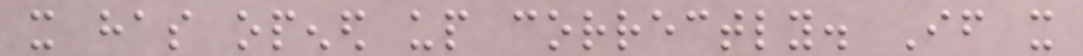it has opened up correctly. If it
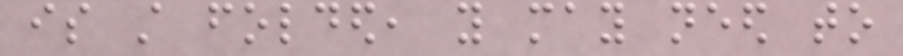is still folded, you may need to
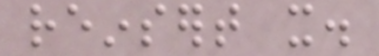reinsert it.
